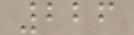226
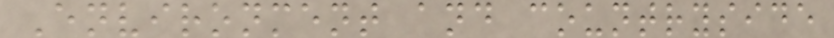Environment and countryside
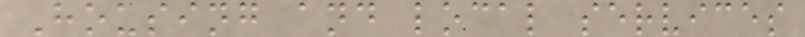Housing and local services
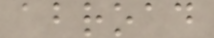abroad
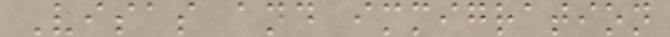Visas and immigration
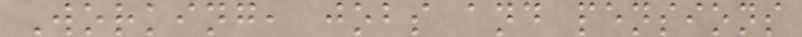Working, jobs and pensions
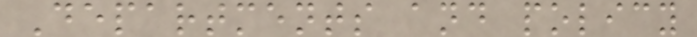Departments and policy
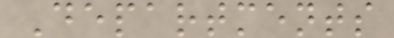Departments
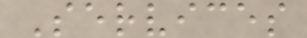Services
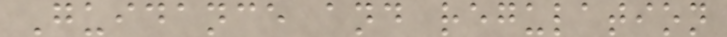Guidance and regulation
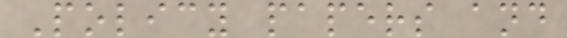Policy papers and
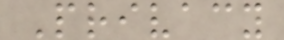Privacy
